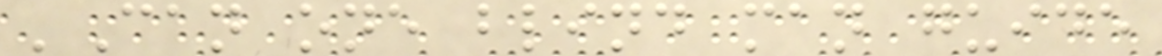'Can one blind man guide
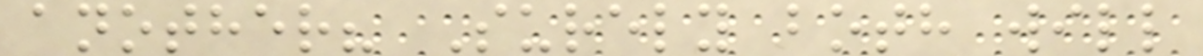another? Surely both will
